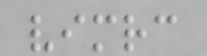vimrc
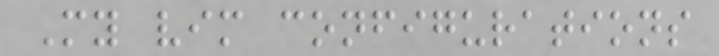My vim configurations
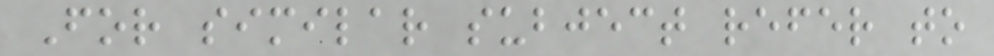For similar subject refer to
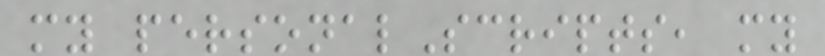my personalScripts, my
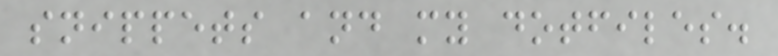snippets and my dotfiles.
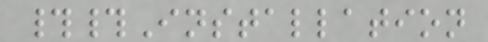##Installation
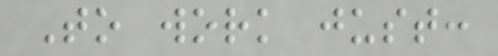To work just:
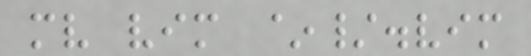mv vim ~/.vim
